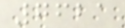7621
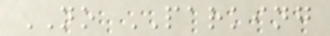NO PARKING
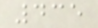435
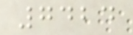7424
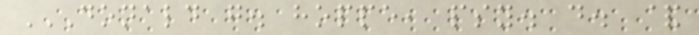DONALD G. HOPPE, PSY. D. &
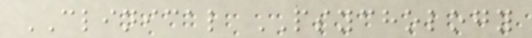CLINICAL PSYCHOLOGY
